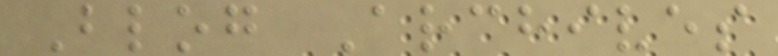Blog Archives
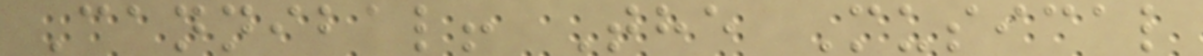Cannibal! The Musical
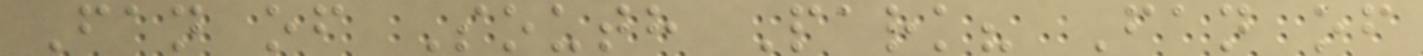Fan of South Park? Fan of
